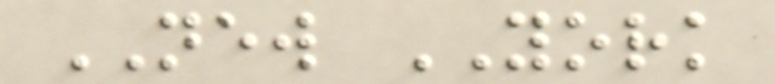NEW YORK
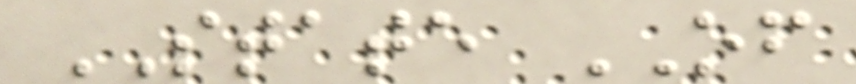STATE OF
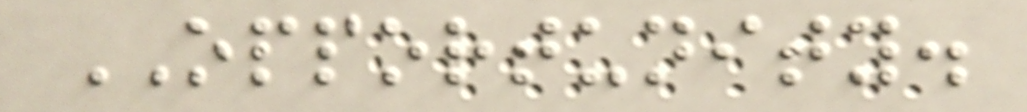OPPORTUNITY.
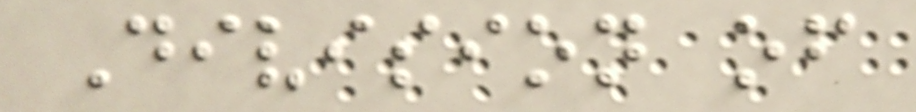Division of
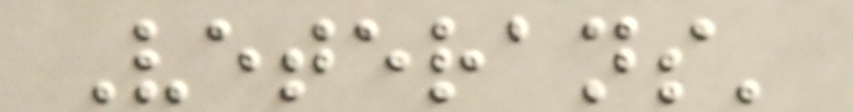Veterans'
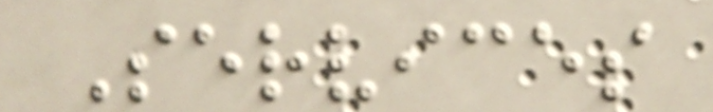Services
